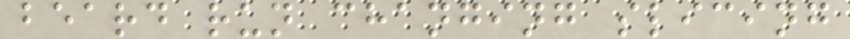beard run changing slicing
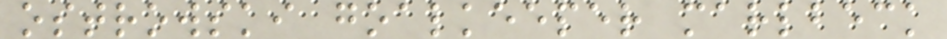ostrowski goalkeeper marlbeck
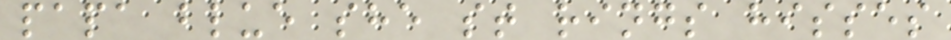papa blue she st rings hisses
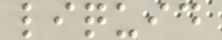liquid
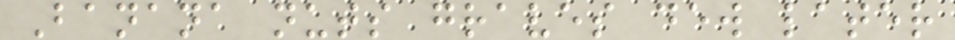Banana nuts graves dew later
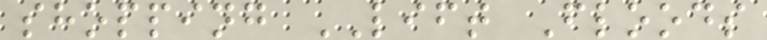shopping LIFT Floods
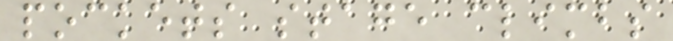pockets stage climbs
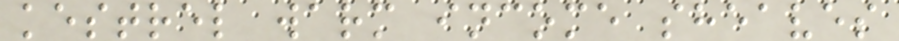kestrel warm income sheaves
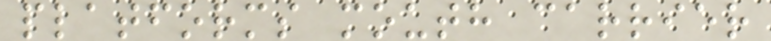platforms mouth carrier
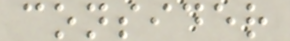consider
